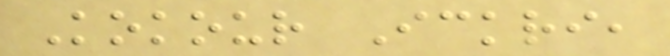Kokour Ickri,
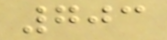703
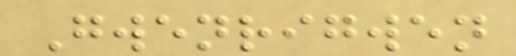Gwenrigwen
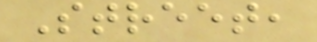Street,
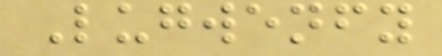Lugwenfy
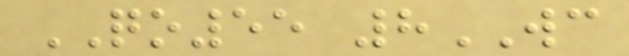QO55 8WC
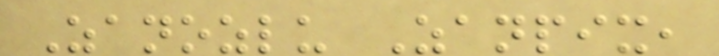Zanozlu Zanpix,
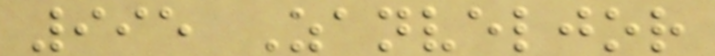995 Zanveljor
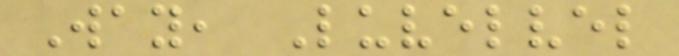Way, Luvelvel
